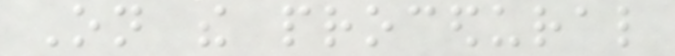On the procedural
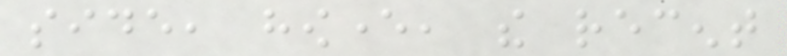side, however, the recent
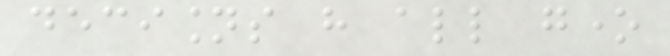decisions have all gone
